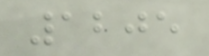1205
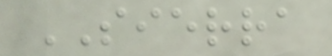SIERRA
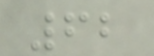62
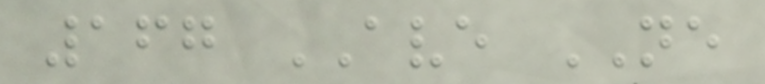167 AVE NE
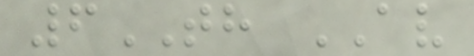6TH AV
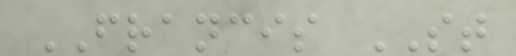FRANCIS ST
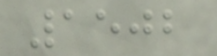1502
